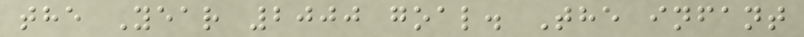the Year 2000 goal. The infant
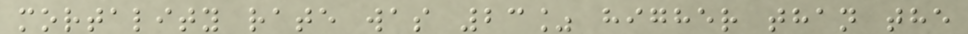mortality rate was 23% higher than the
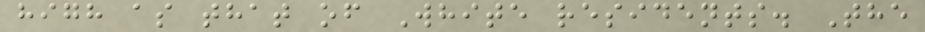high as that of White residents. The
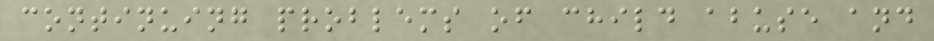continuing problems of child abuse and
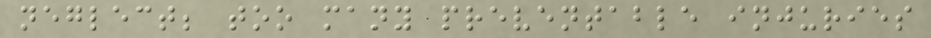neglect; too many preventable injuries
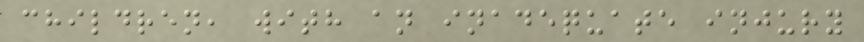children, with an inadequate injury
